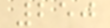250
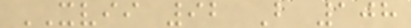XVII 92 B 108
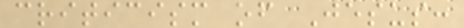criticism of Jesus:
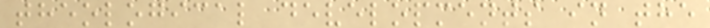theological developments in the
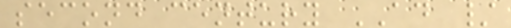second century AD /
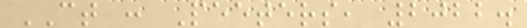CT : Peeters, 2022.
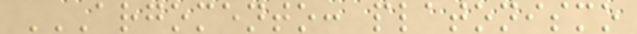ARGOMENTO: PLATONISMO
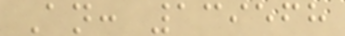An: 139568
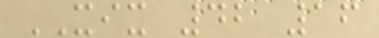XIX 42 16
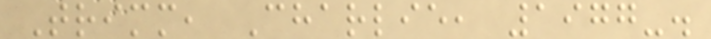Trimm, Charlie, 1977-.
